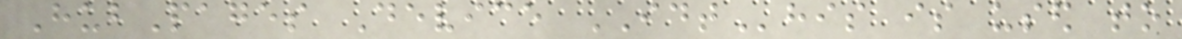HubPages Device IDThis is used to
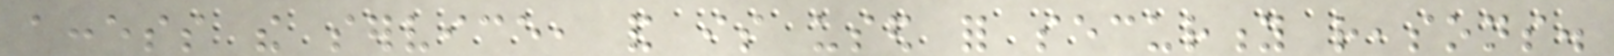access the service, and is used for security reasons.
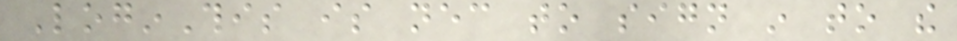LoginThis is necessary to sign in to the
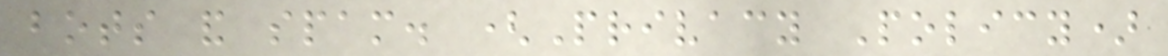bots and spam. (Privacy Policy)
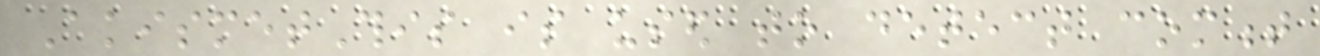AkismetThis is used to detect comment
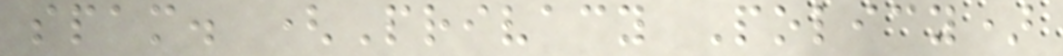spam. (Privacy Policy)
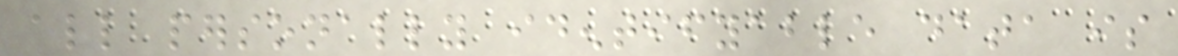all personally identifyable data is
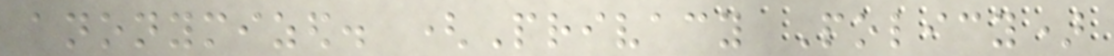anonymized. (Privacy Policy)
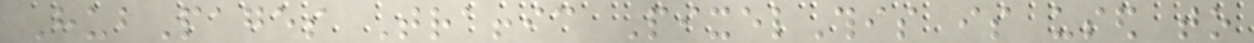HubPages Traffic PixelThis is used to
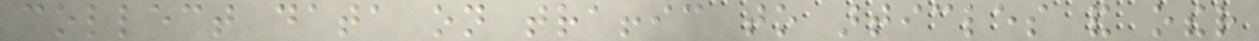collect data on traffic to articles and other
